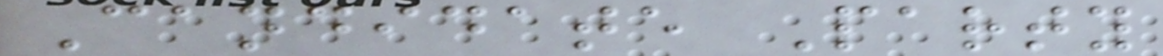Candidate Party
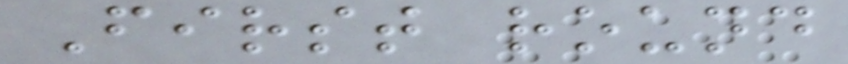First round
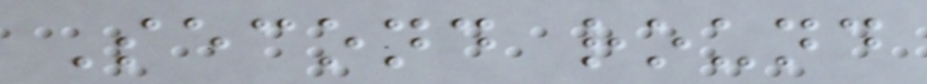Second round
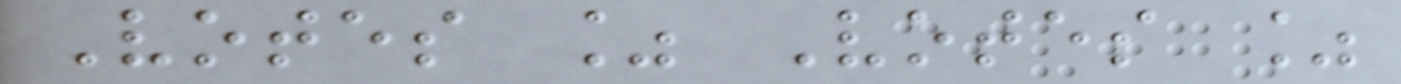Votes % Votes %
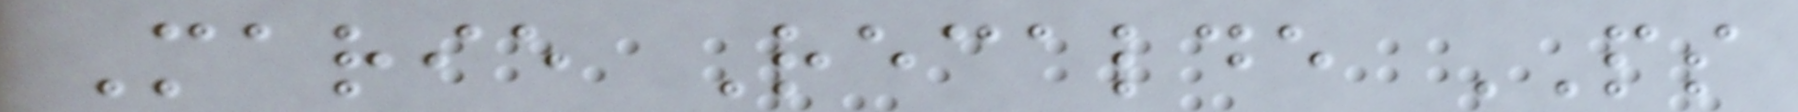Marie Recalde PS
